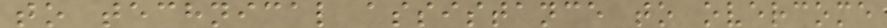to technical assistance to overcome
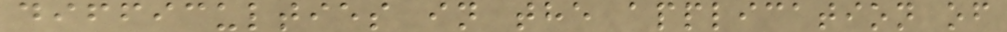difficulties in the application of
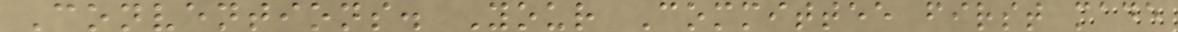Conventions. Your Committee first made
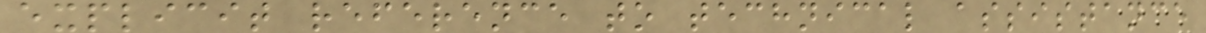explicit reference to technical assistance
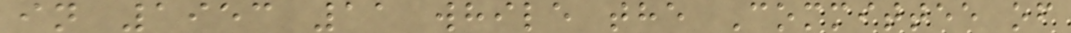in 1953 11 while the Committee of
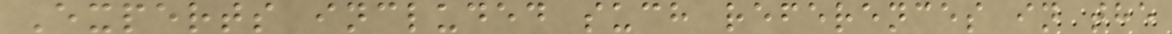Experts included such references in the
